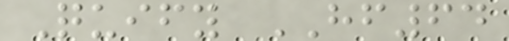Quify HF64
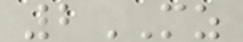2MZ
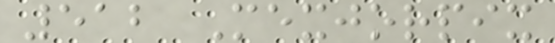512 Mexjorpix
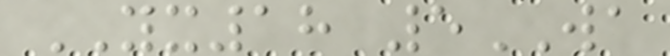YX18 5WA
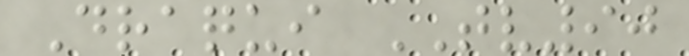Draqui TV90
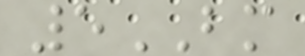5BM
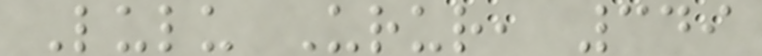Lulu Urur, 349
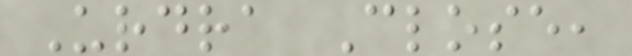Urdra Close,
